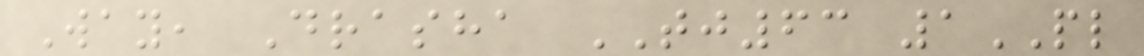Way, Drasha TJ63 1PL
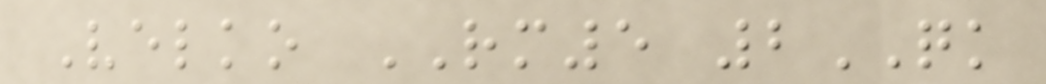Velko RM5 2QK
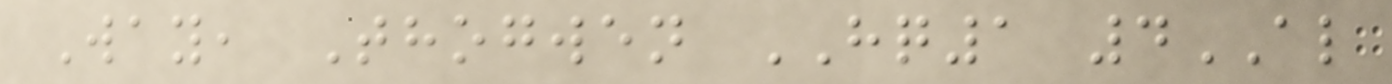Way, Thogwen HQ1 4AL
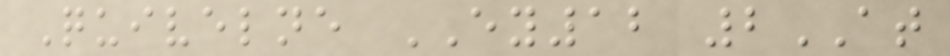Quivelne EY12 2AT
